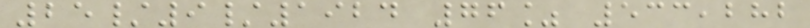25/9/1924 76% 533,282
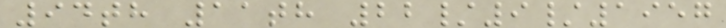94th 11th 22/9/1957
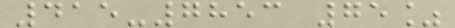415-7853 75%
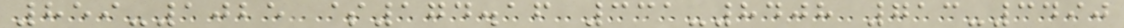859-1025 $174.16 331-8408 713-3490
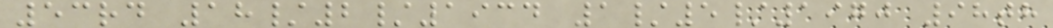53rd 18/2/1934 1/5/1970 98th
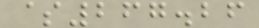$267.26
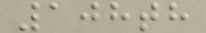108th
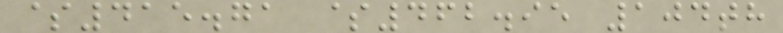$415.71 $462.95 104th
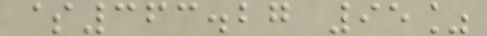$363.27 95%
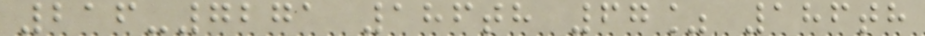216-7271 186th 67% 186th
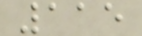115
